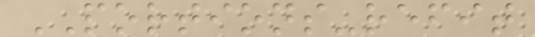PORTIONS-refit
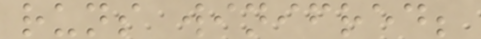runs winifred;
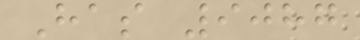Has 9087
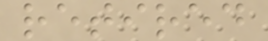retired
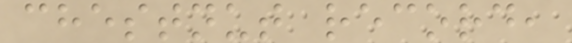chestnut record,
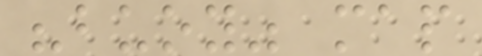"buoy" map
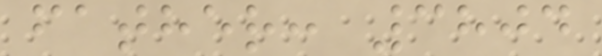father: 3804
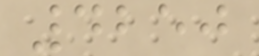4250
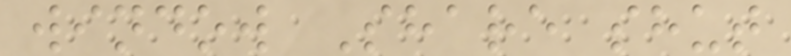window Share shut
